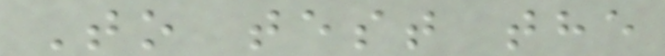To test the
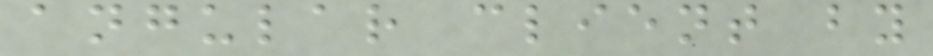angular client by
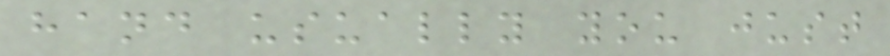hand usually you just
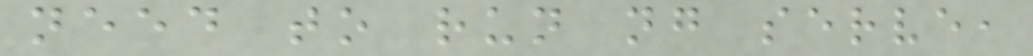need to run ng serve,
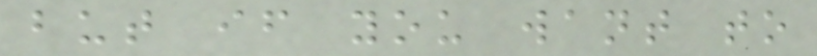but if you want to
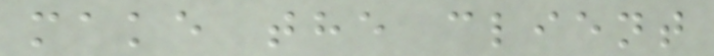make the client
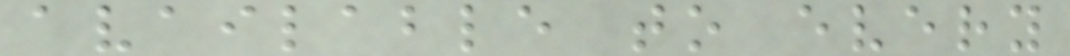available to every
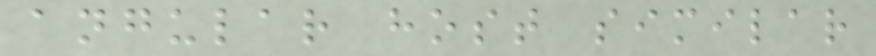angular host similar
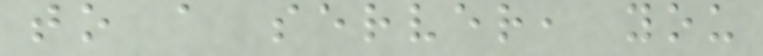to a server, you
